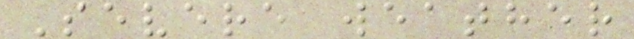Severe weather
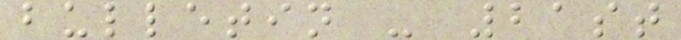bulletin - 21st
